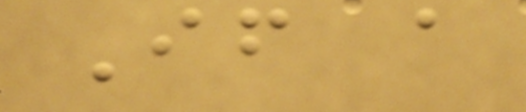If a
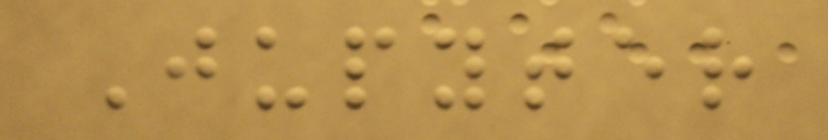Jupyter
